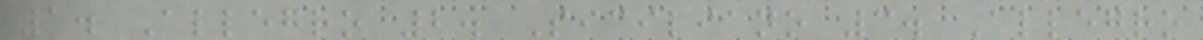1. Allegro 2. Siciliano 3. Allegro
